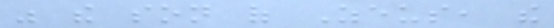was the son of Zeus, the
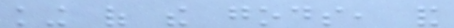king of the gods, and
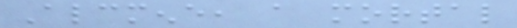Alcmene, a mortal
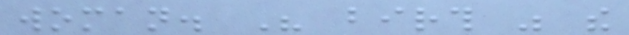woman. His birth was the
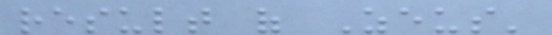result of Zeus'
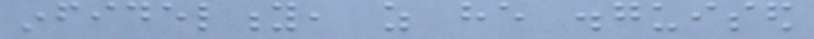infidelity, as he disguised
